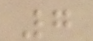7
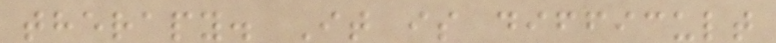therapy. It is difficult
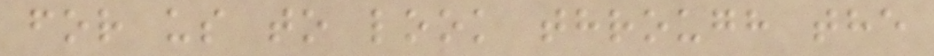for us to look through the
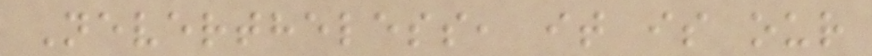Nevertheless, it is our
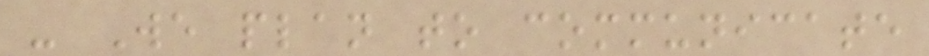- We plan to communicate
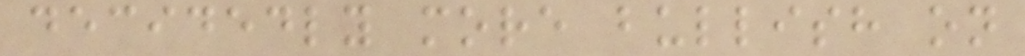decidedly more bullish on
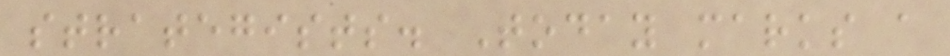strategists. Today marks a
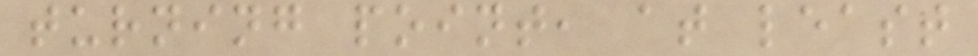turning point, at least
